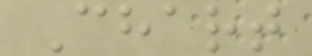Chart
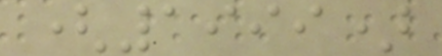(1999)
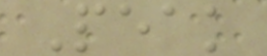Peak
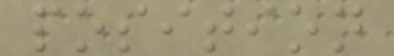position
